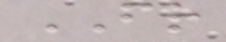FR
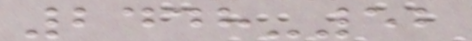2448-52
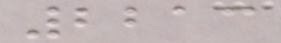2213
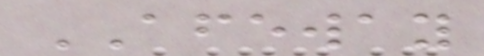AFEWAY
